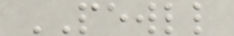PEWLL
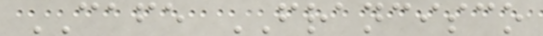CAFE FRANCISCO
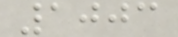1003
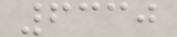6330
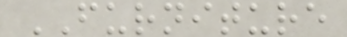FURNITURE
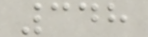348
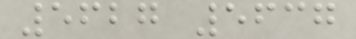5627 5637
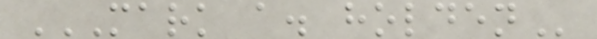MARK A. HOLDEN
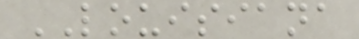LOUISIANA
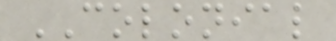COLONIAL
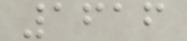1616
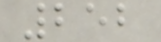252
